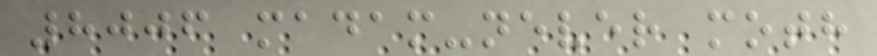8006 madam-never moth
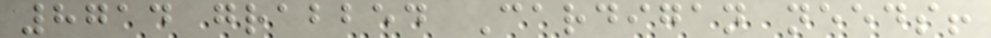8714 grabbed Cardigan needs!
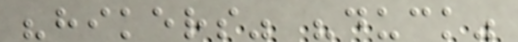"hikers" "duck"
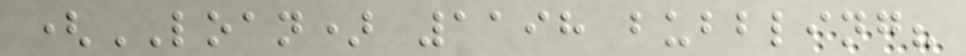(LOAN) 1198 bubbling?
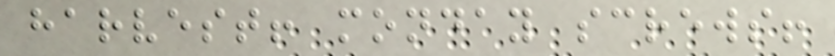harvest! monday screws!
